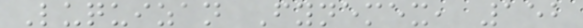Luquizan Fynemex, 152
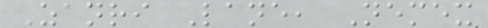Zanri Lane, Nemex
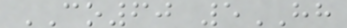CO60 5HH
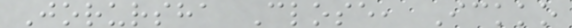Jorursha Close, Ickko
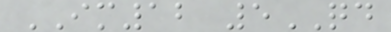IM12 5QD
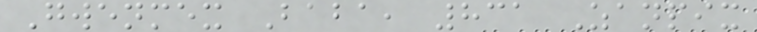Gwenmex Baba, 831 Zanpix
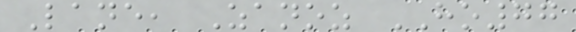Lane, Zanoz HO77
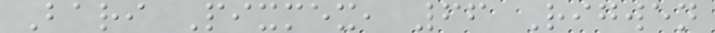Bari Pixmex, 66 Rigwen
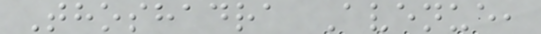Thoshadra Avenue,
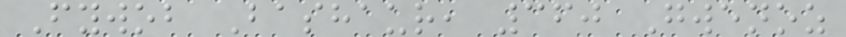Fywob Bashaur, 360 Gwenoz
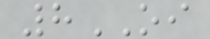8OI
